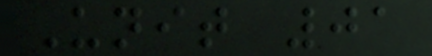Unit 01
